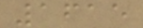1615
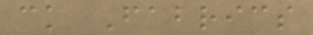ck Fabrics
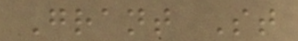Grant St
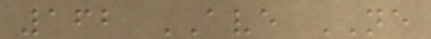162 AVE NE
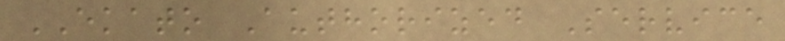EKATO Authorized Service
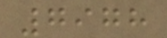7978
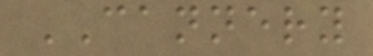CANNERY
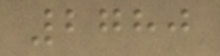2780
